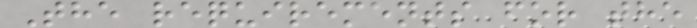The requirements for the
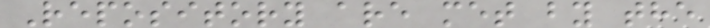Repository are met by the
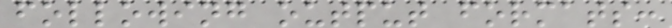following output formats:
